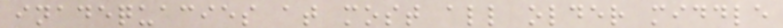inadequacies at most all older middle
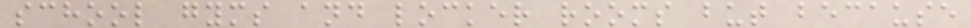school gyms and locker rooms but because
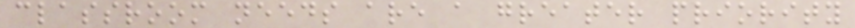classroom needs are a greater priority
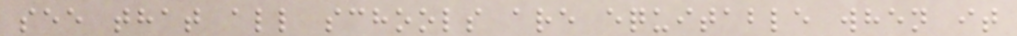see that all schools are equitable when it
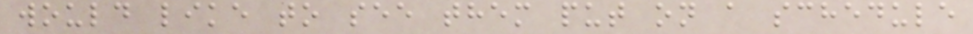would like to see them put on a schedule
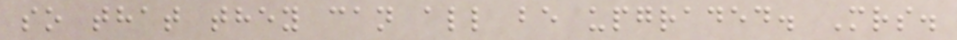so that they can all be upgraded. Mrs.
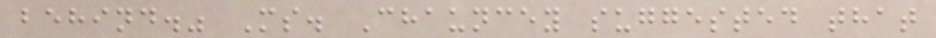behind." Ms. Chauncey suggested that
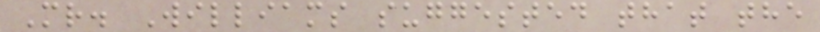Mr. Williams suggested that the
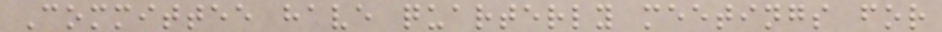Committee have quarterly meetings for
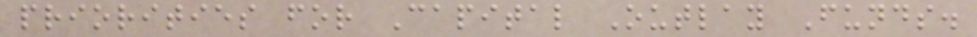priorities for Capital Outlay Funds.
